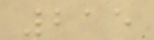215
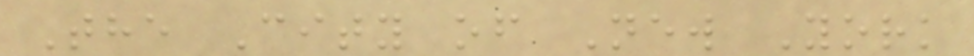The City of New York
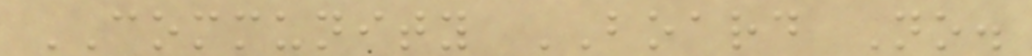COMMUNITY BOARD No.
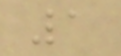1
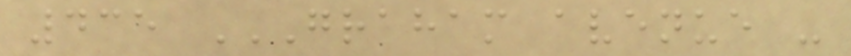435 GRAHAM AVENUE -
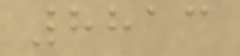8813
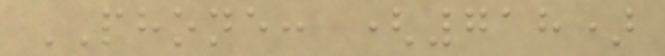PHONE: (718)
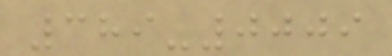389-0009
